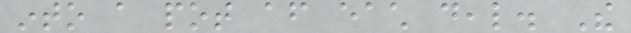into a pot after each deal. The
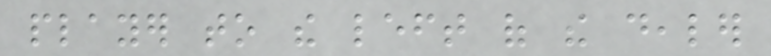player to the left of the dealer
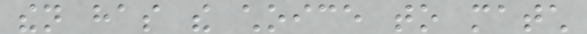then has the choice to match
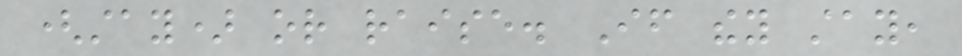(stay) or raise. If they stay,
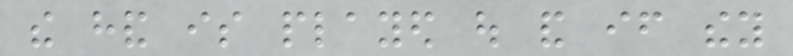the hand is played out and if they
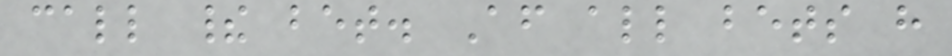call their bet. After all bets have
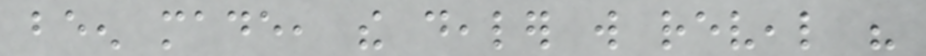been made, the dealer will reveal his
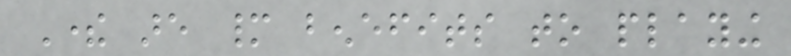There are many benefits to playing
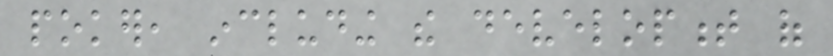poker, including the development of
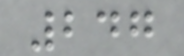247
